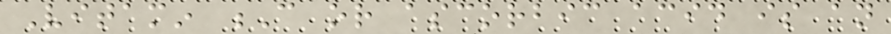Vitamin C or ascorbic acid is an
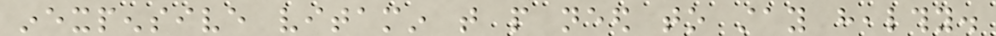inexpensive vitamin that people need to stay healthy.
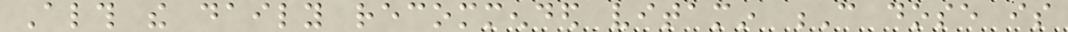Although the daily recommended vitamin C dose is
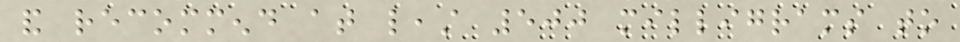and recommend at least 500 milligrams to
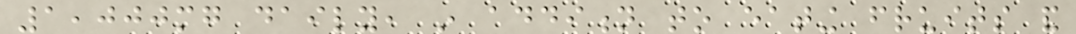1,000mg daily, in addition to eating fruits and
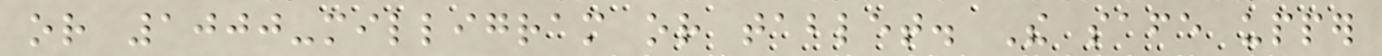or 1000-milligram or tablet. The safe upper
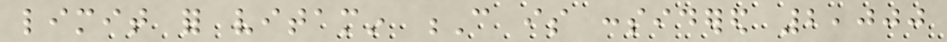limit for vitamin C is considered 2,000
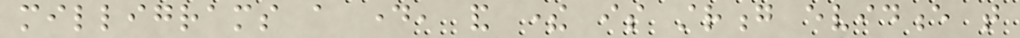milligrams a day, and there is strong evidence that
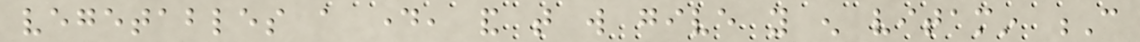vegetables a day, and that will give you enough vitamin C
